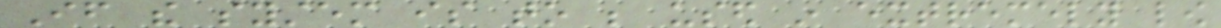If the system is to be used in extremely low
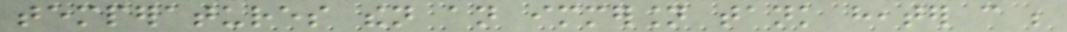temperatures then an immersion tank heater can be
